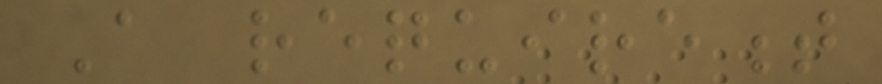A requirement
